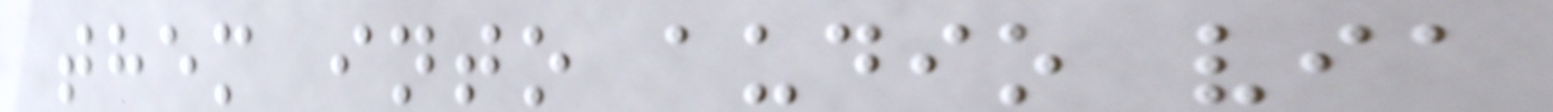them into audio via
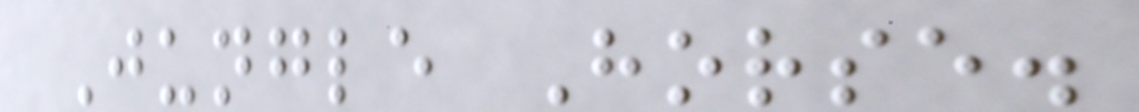Jungle Horse.
